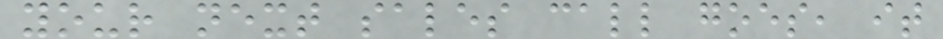your next sales call goes, it
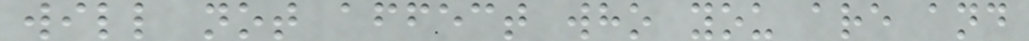will not affect who you are and
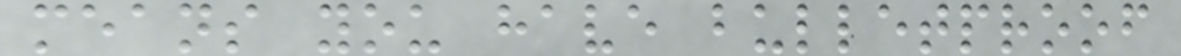means you have bulletproof
